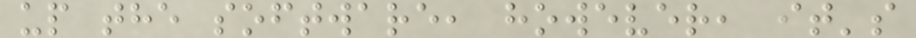up the software, however, it's
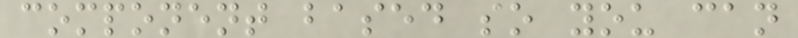component based so you can
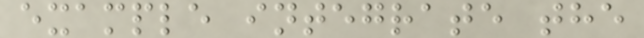example integrate the
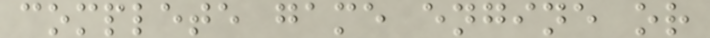complete game engine or
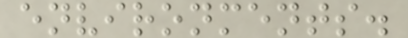environments.
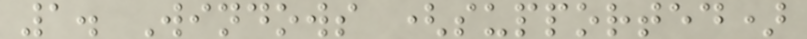1. Windows (supported)
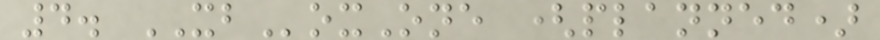4. XBoxOne (planned)
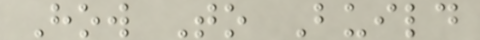How To Build
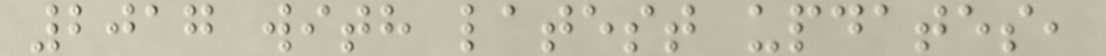2017 with latest updates,
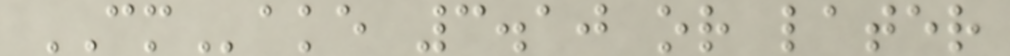CMake 3.10 or later
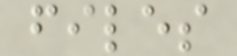files
